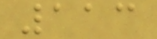113
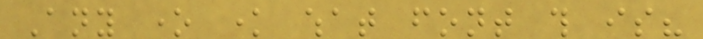Any one know what font this is?
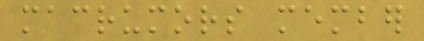macrumors member
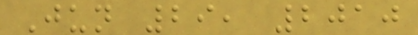Jun 29, 2010
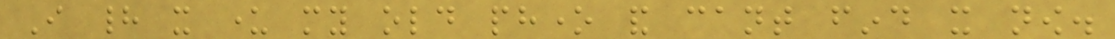I had it under my old phone and cant find it now.
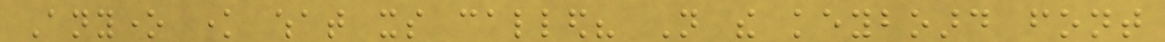Anyone know what its called? Not the keyboard font
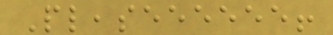Pleaseeeeee!
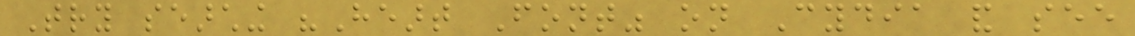Try searching "Heart Font" on Cydia and see
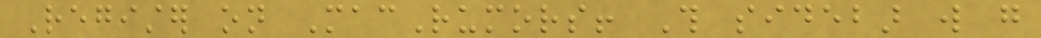Register on MacRumors! This sidebar will go
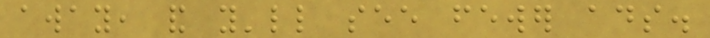away, and you'll see fewer ads.
